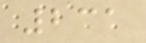231
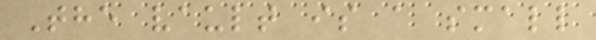The vault is a small
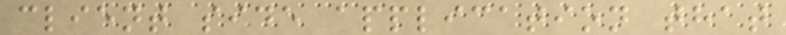client side application that
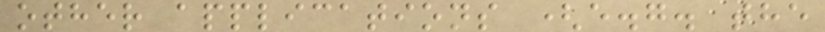other applications (e.g. the
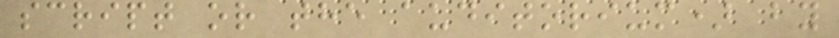script or the auditorium) by
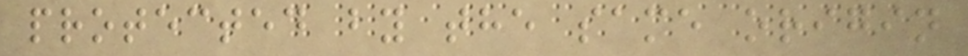protected by the same origin
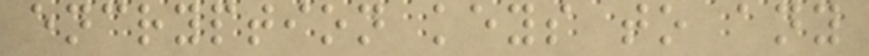encryption keys to any
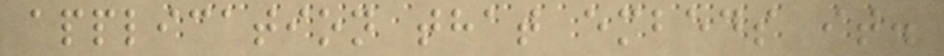application that embeds it.
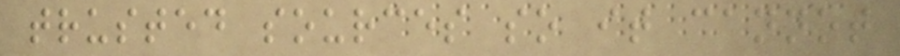trusted sources so it cannot
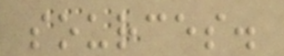sources.
